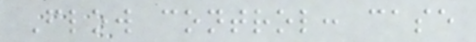Flow control: case
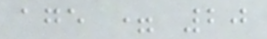age = 20
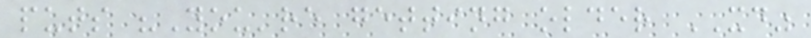puts "You're getting older XD"
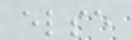else
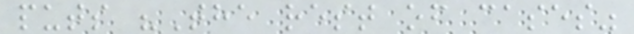puts "The rest of cases"
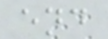end
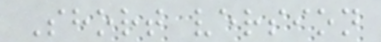Short version
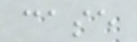case
